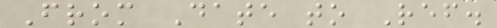From Date to Ref.
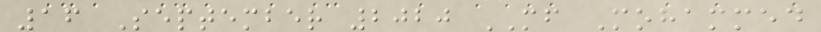16 September 2020 MF Mohammed
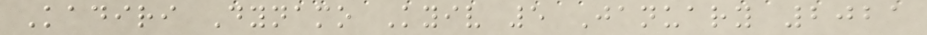Kadiri Dynamo Kyiv 5 January 2021
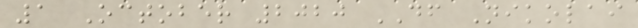1 October 2020 DF Nikolai
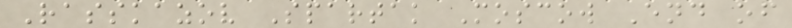Rasskazov Spartak Moscow End of
